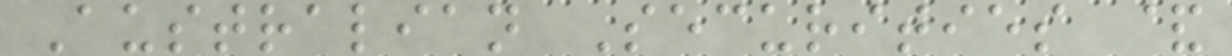Australian Securities &
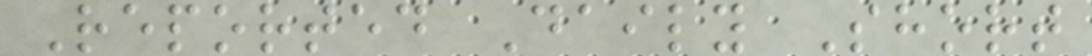Reported Daily Short
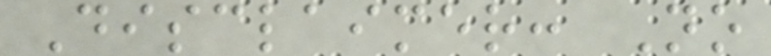Disclaimer: No
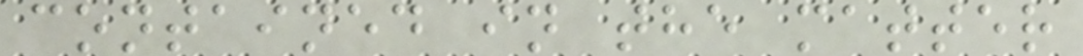contained in the matter
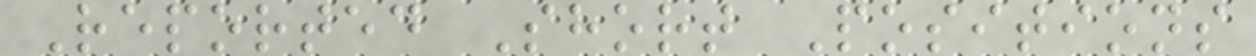Reported Short Positions
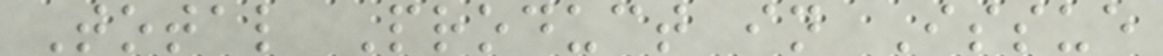Total Product in Issue
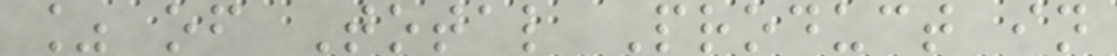% of Total Product in
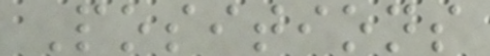Positions
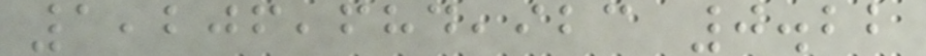1,206,684,923 0.22
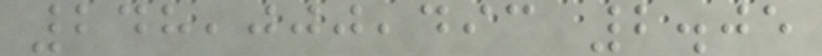248,000,493 2.05
